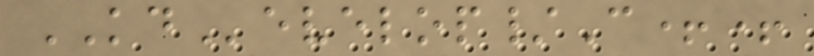KDevelop/C++
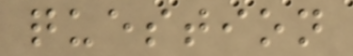question
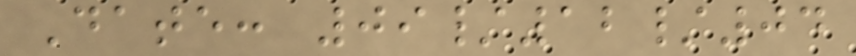Date: 09/12/04
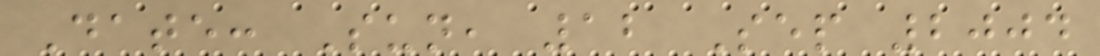Date: Sun, 12 Sep 2004
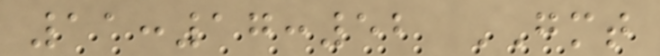11:17:52 GMT
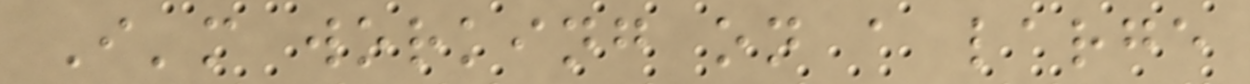I'm working on a large
